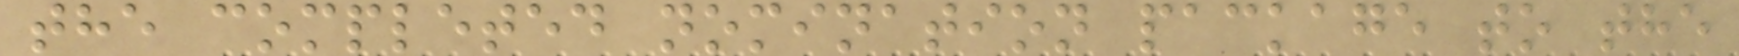the completed nomination package to the
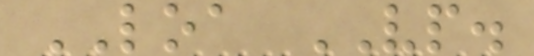LOA VP.
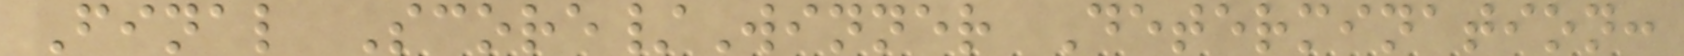Final Score/Winner Determination:
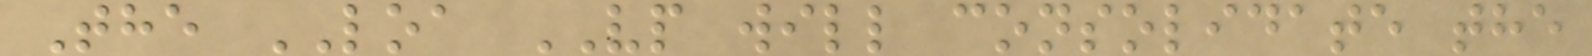The LOA VP will consolidate the
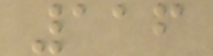116
